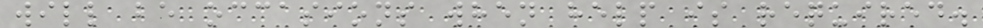will be occasions when help is required.
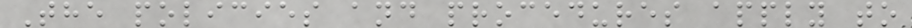The policies and procedures apply to
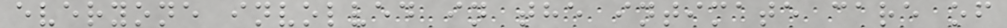everyone involved in the intimate care of
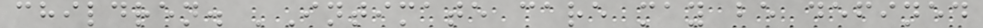children. 'Intimate care may be defined
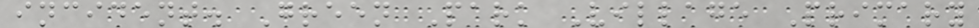incident. Green Park Village Primary
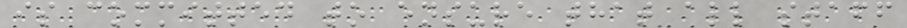is committed to ensure that all staff
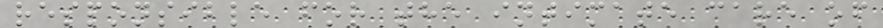responsible for the intimate care of
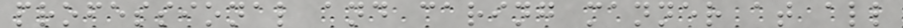professional and caring manner at all
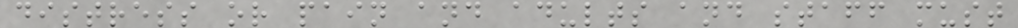distress or pain and adults and staff must
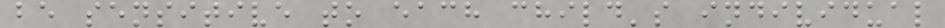be sensitive to each child's individual
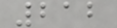212
